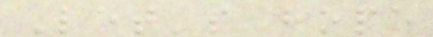Let's hope
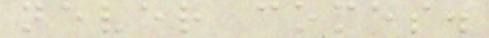never comes.
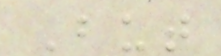But
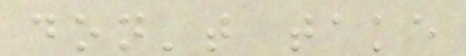don't take
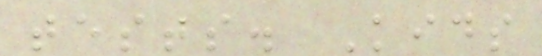tests. Kids
